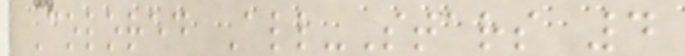Colored All-Stars 4
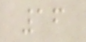16
